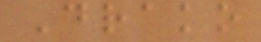Drako
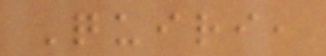Quiri,
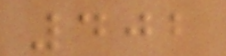402
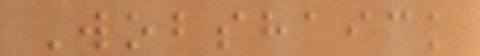Wobshaick
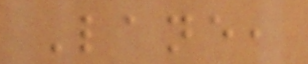Lane,
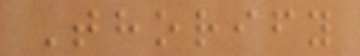Thorify
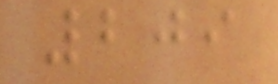209
